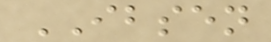IBSEN
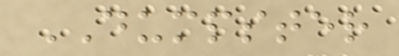DUMPSTER
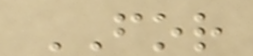FOR
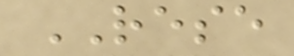RESE
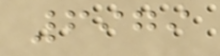6979
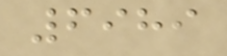6989
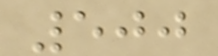500
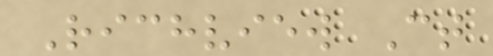Richview Ct
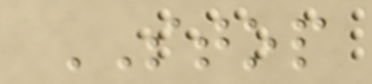STOP
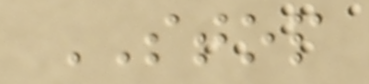STOP
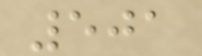501
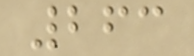263
